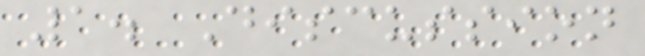1. Discussion
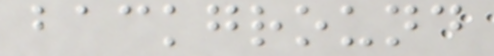background
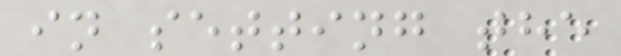in setting the
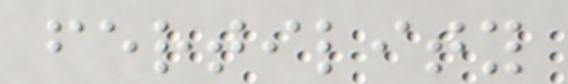fertility
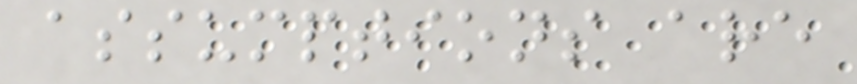assumptions are
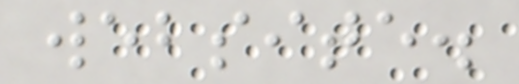website.
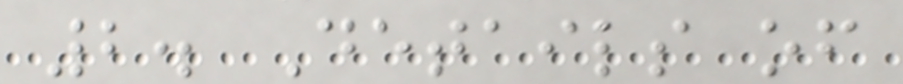2. Details of
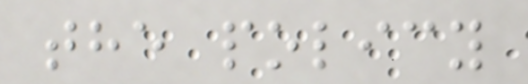the policy
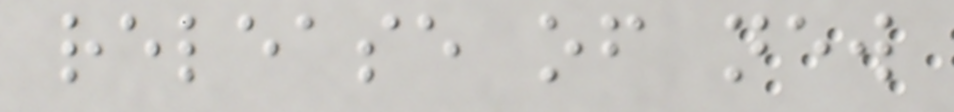release of new
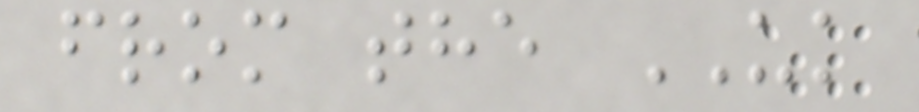from the UK
